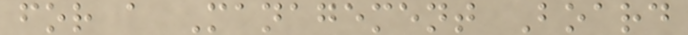for a Management Board
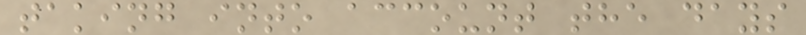taking into account the days
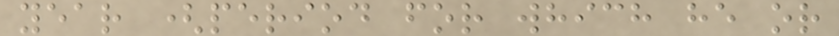year (period for which he or
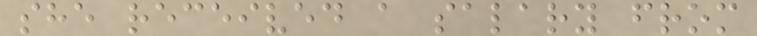she received a salary from
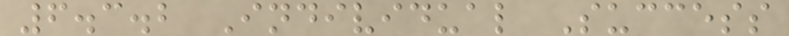6.3.2 Individual Success
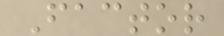Factor
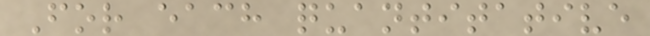For each quantitative
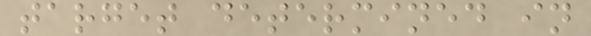target determined in
